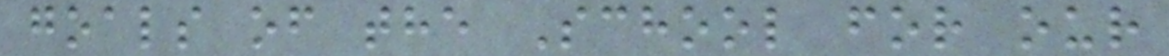goals of the School for our
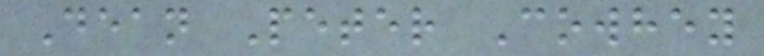Dean Peter Cowhey
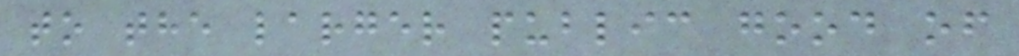to the larger public good of
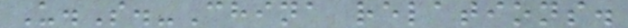U.S.-China relations.
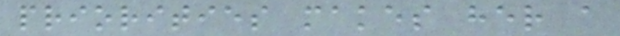priorities makes her a
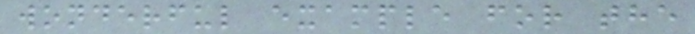wonderful example for the
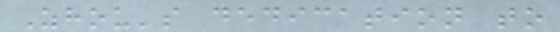Zhou's dedication to
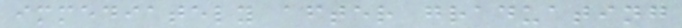immediately after graduating
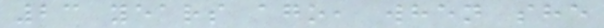23 years ago, when she
